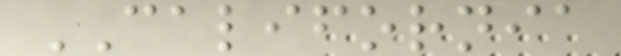CALIFORNIA
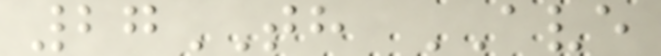27TH AVE
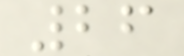26
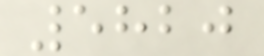5820
